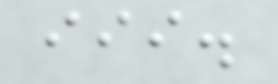iii.
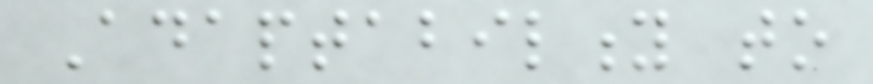Adaptability to
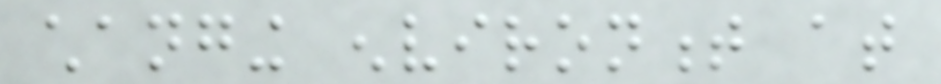changing environment at
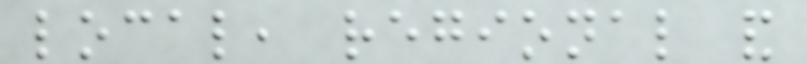local, regional and
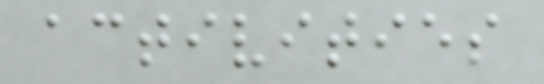activities
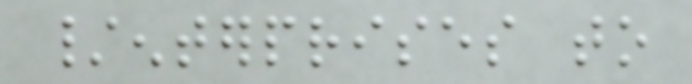/enterprises to
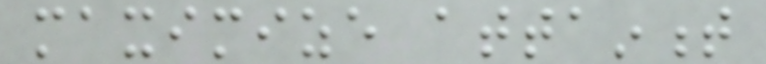maximize attainment
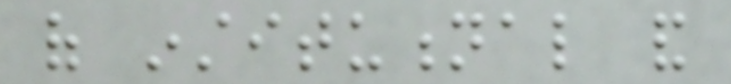of institutional and
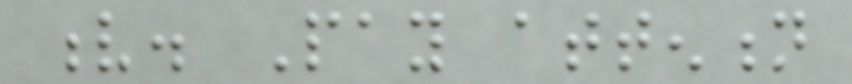v. Pay attention
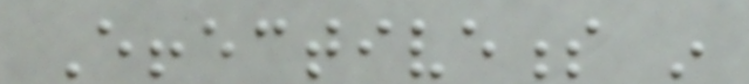Effectiveness in
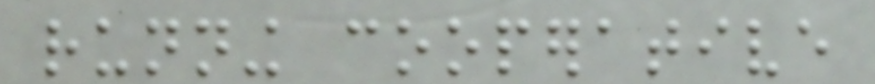running cooperative
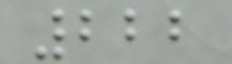222
